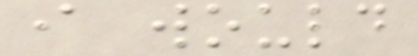i would
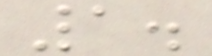1.
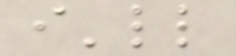i'll
